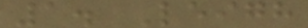1. Leigh
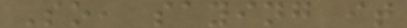So, saying it
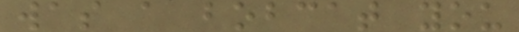was a bobcat you
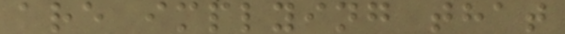are implying that
